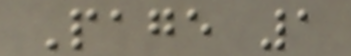Page 1
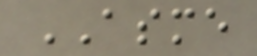ASME
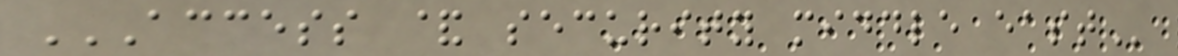ACCESS & SECURITY MIDDLE EAST
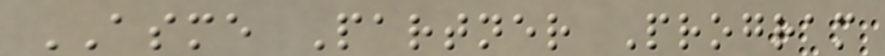ASME Partner Program
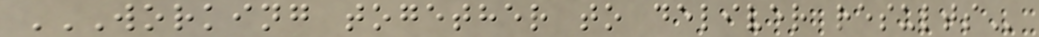WORKING TOGETHER TO DELIVER RESULTS
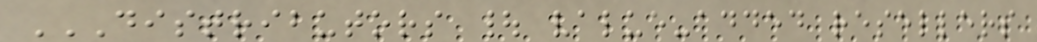DISTRIBUTORS | VALUE-ADDED RESELLERS
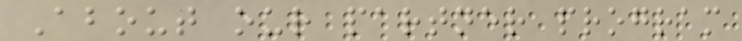About our partner program
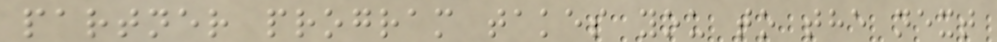partner program takes you to the next
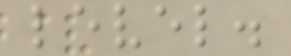level.
